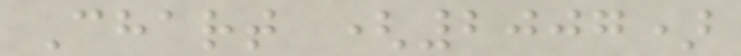Chart (2007)
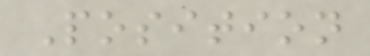Position
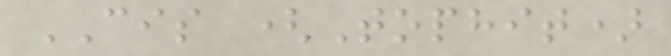CIS (Tophit)
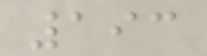193
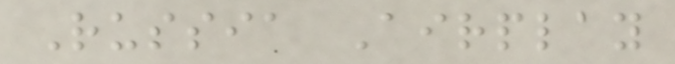Russia Airplay
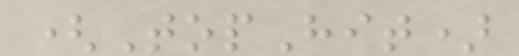(TopHit)
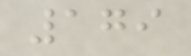179
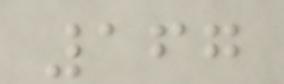167
